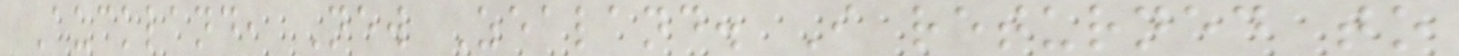Auckland, New Zealand. I returned to
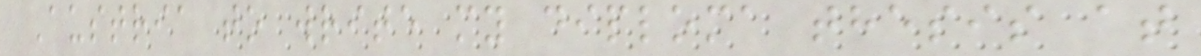Austria to write my diploma thesis at
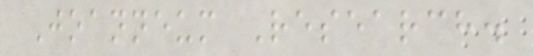Joanneum Research.
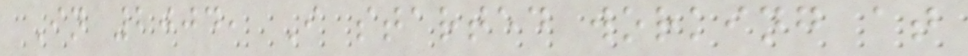In 2004, I started working at
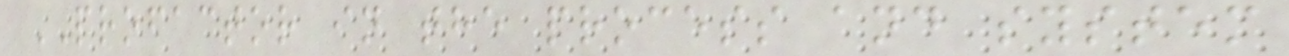PROFACTOR in the process and system
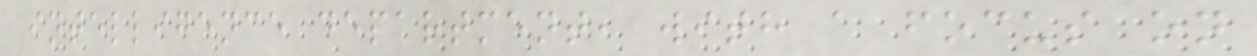intelligence department, with a focus on
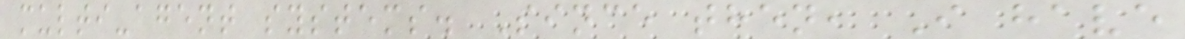multi-agent systems. Since then, I have
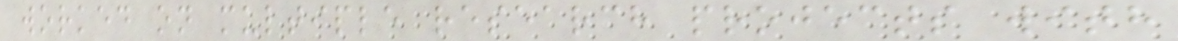worked on multiple research projects with
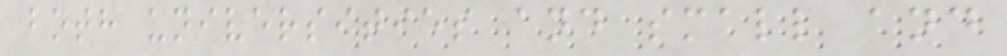both universities and small and
